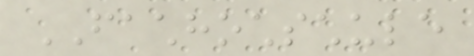FACHHOCHSCHULE
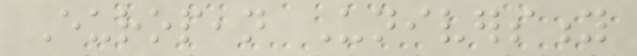European University
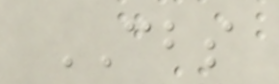CBS
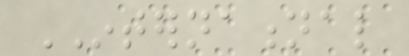INTERNATIONAL
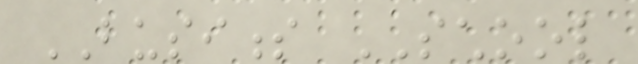BUSINESS SCHOOL
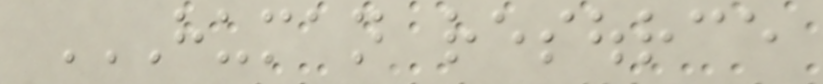HUMAN RESOURCE
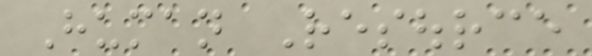Human Resource
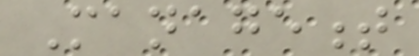Management
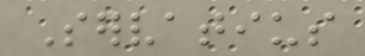Servatius
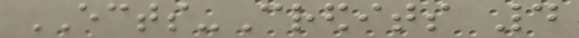ECTS-Credits 4
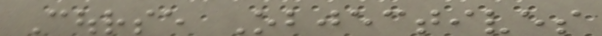Course Objectives
